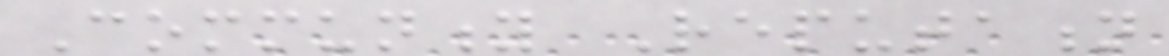Community Reputation
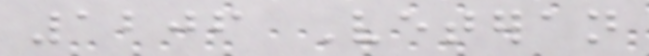1206 Veteran
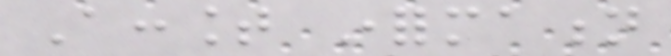Account information
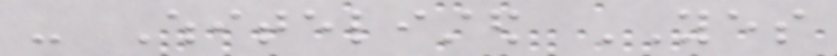- Whitelisted YES
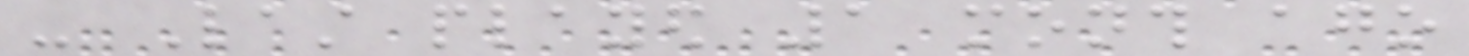- Last played 1 month ago
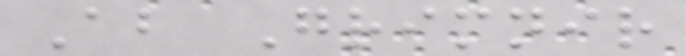About Grimnir
